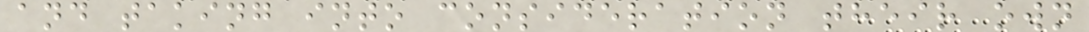and taking into consideration their own
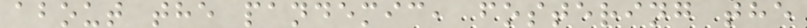about the pandemic, fostering the
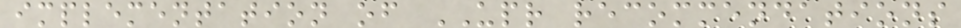implementation of UPR recommendations
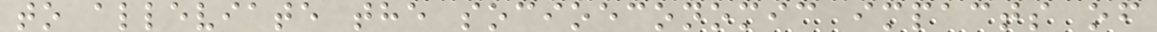to alleviate the socioeconomic impacts of
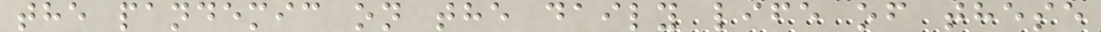the pandemic on the daily life of these
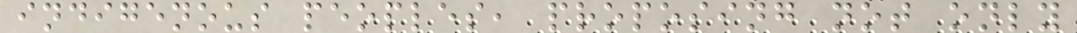indigenous peoples, proposing not only
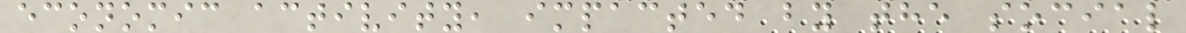economic activity, impacted by the social
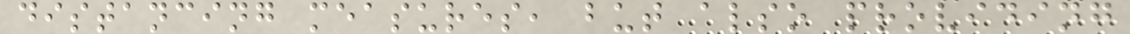distancing measures, but also providing
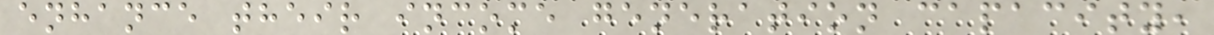enhance their income generation capacity,
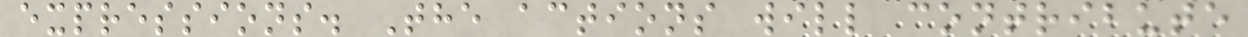expressions. The actions will contribute
